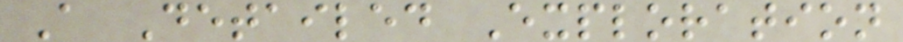A Detailed Exploration
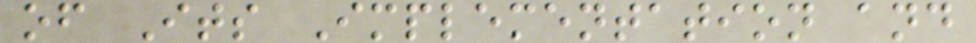of Its Implementation and
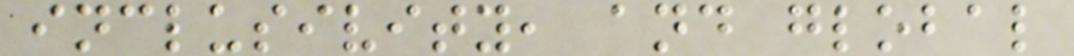inclusivity, and global
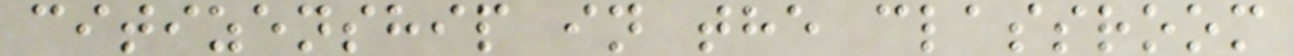citizenship in the classroom
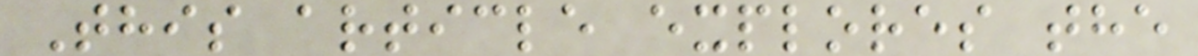This article explores the
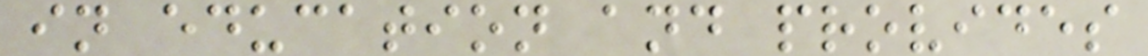in education and provides
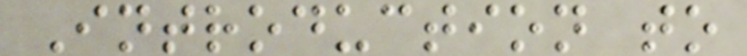Introduction to
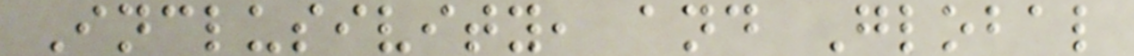Inclusivity, and Global
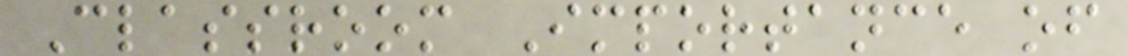Classroom Importance of
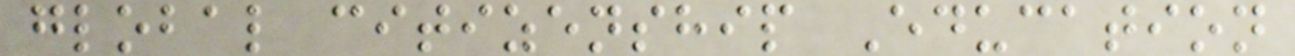global citizenship Education
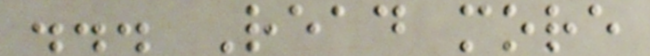... Read more
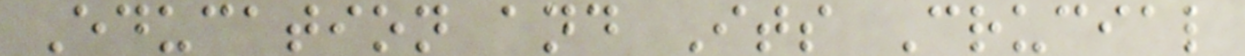Education and Its Crucial
